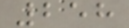258
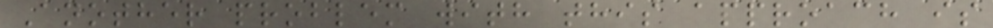Another problem with this approach is
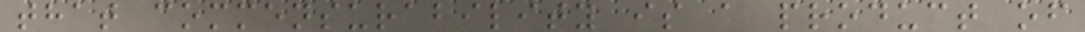that commensurability is a product of
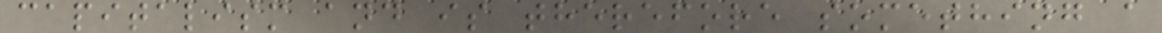capitalism and is therefore something a
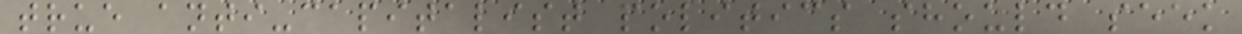true anti-capitalist politics should seek
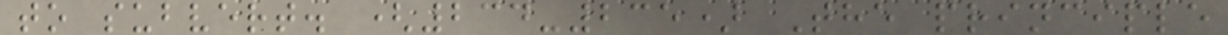to subvert. (234-235) The principle
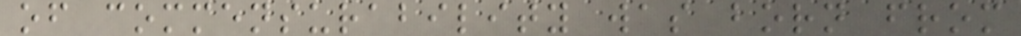of commensurability was born from
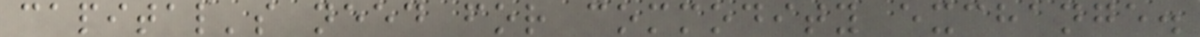capital's need for commodity exchange.
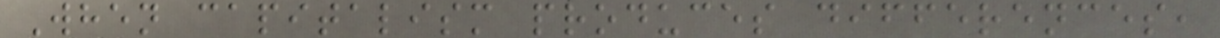When capitalism produces differences,
